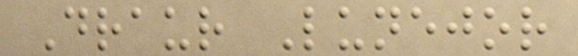Draur Lunejor
